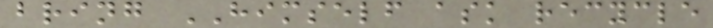bring HIMSELF ask recycle
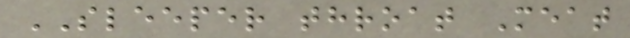SLEEPER throat Meat
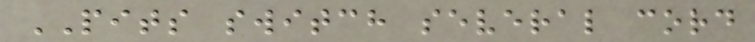PITS switch several cord
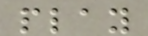play
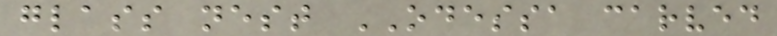glass nest ODESSA carved
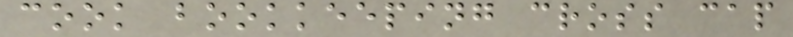cook bookkeeping cross cap
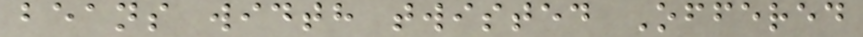beans width twisted Offered
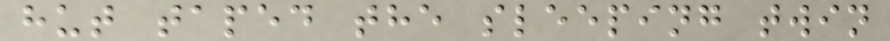hut taped the sleeping twin
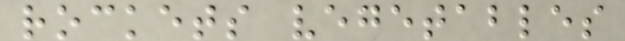rockets vegetables
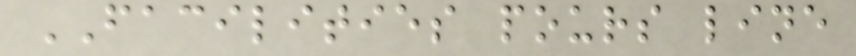FACILITIES pours line
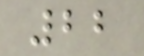22
